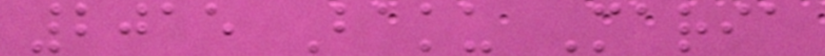2015 Baku Maria
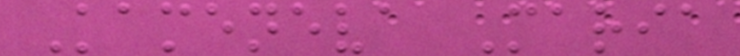Kameneva Maria
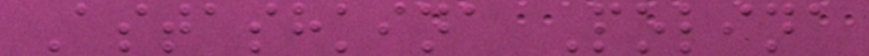Astashkina Polina
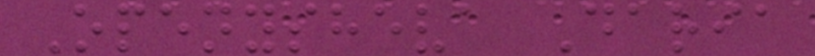Openysheva Daria
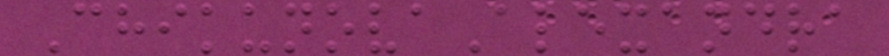ChikunovaAlexandra
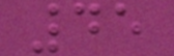45
